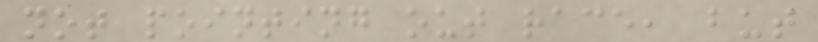not pointing out race, but
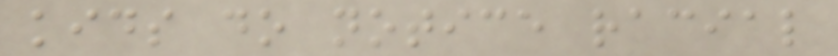kids do notice racial
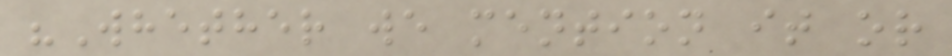"Whether we mention it or
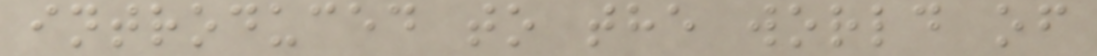introduced to the world of
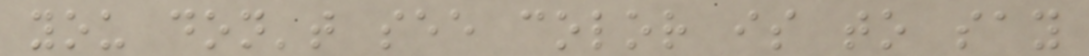you don't see color is to say
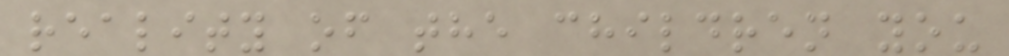reality of the children you
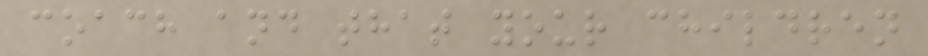coach and that your children
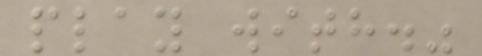play with."
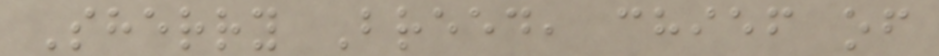Sherry Breed, chief of
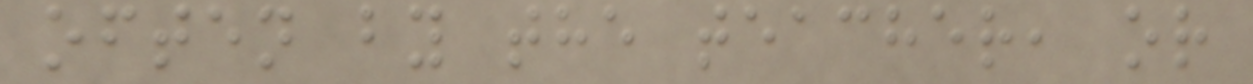often by the teacher, or
